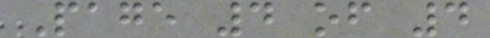Page 4 of 4
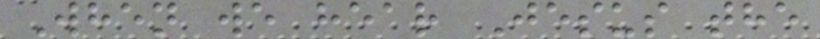When we hear Jesus the
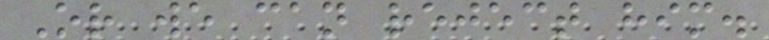Or we can reject him.
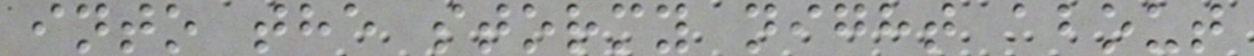into the stormy night about
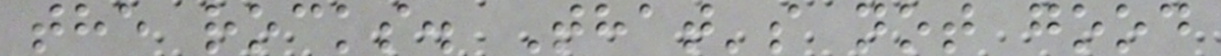the rocks. That's not good
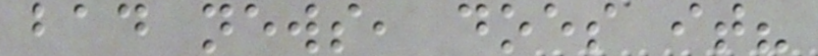bad news, does it?
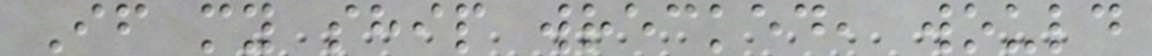If my ship wrecked, would
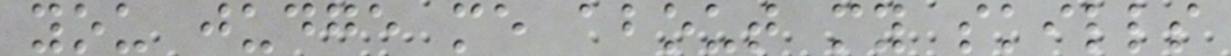you judge me about my skills
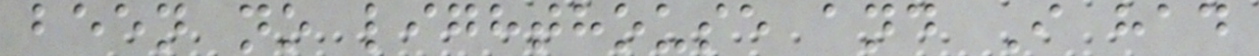been no lighthouse and I had
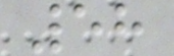58
